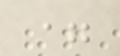=
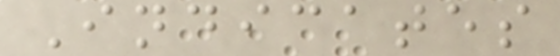Indicates
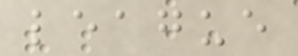league
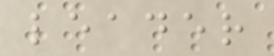leader
